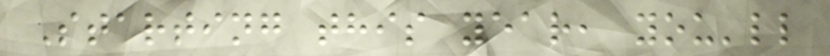Starting this year, you'll
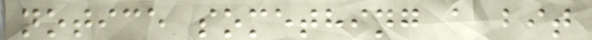notice something a bit
